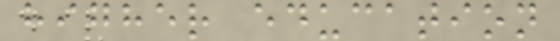higher education
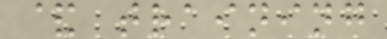& training
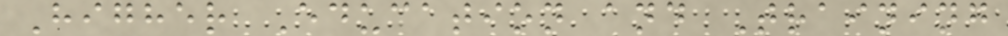Higher Education and Training
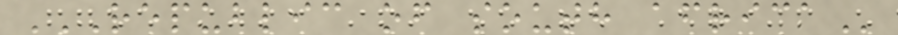REPUBLIC OF SOUTH AFRICA
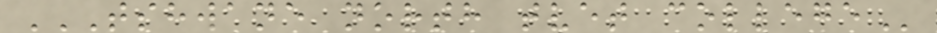TSHWANE NORTH TVET COLLEGE
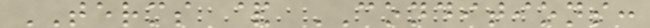TERMS & CONDITIONS:
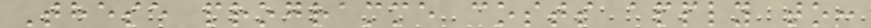These programme costs apply to:
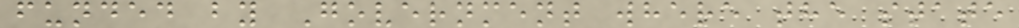funded by Government where the state
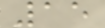15
